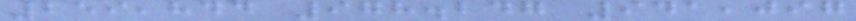259,844 978.247 941,097
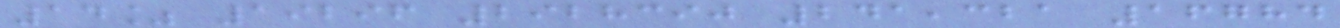14% 19296 2928390 241,321 16784
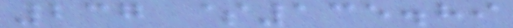237 $135.89
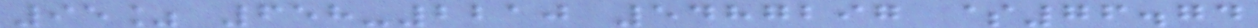95% 658-2210 5487297 $76.74
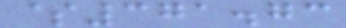$371.73
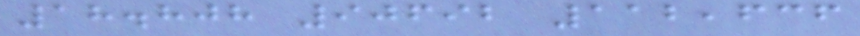18.808 90692 112,636
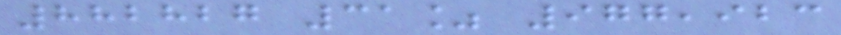882827 31% 977,923
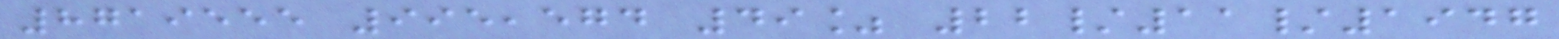8719555 995,574 49% 22/11/1947
